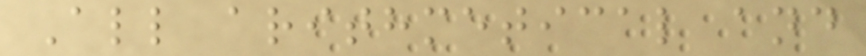All arithmetical and
